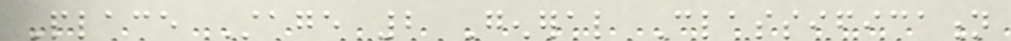Place Stage 2 General Classification
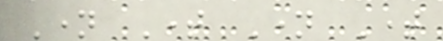Name Time Name Time
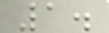1.
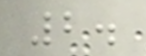2.
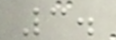3.
